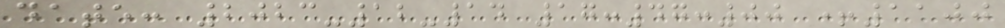date: 2023-12-14 17:47:00 +1100
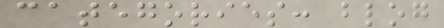categories: blog
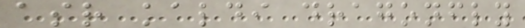asr kaldi dragonfly
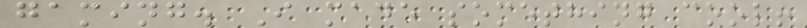gaming. I made something cool!
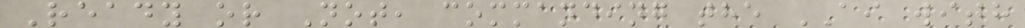Ready or Not, commanding the AI with
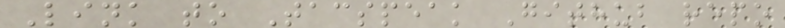Link to Tacspeak Github repo
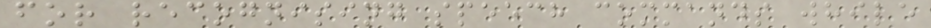for recognising speech commands while
